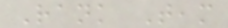Rank Team
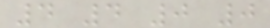4 4 0 0
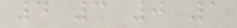4 3 0 1
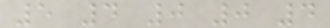5 4 0 0 4
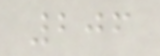206
